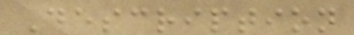Description
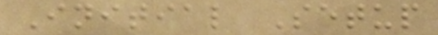Initial Setup
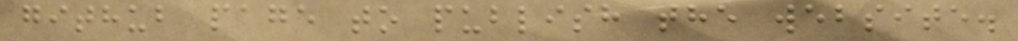github page to publish the website.
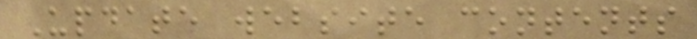Update website contents
